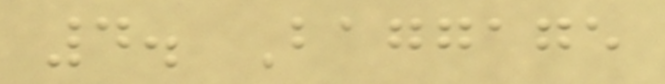4. Baggage
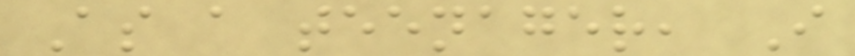As a teenager, I
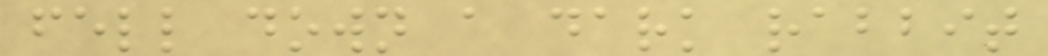fell down a dark rabbit
